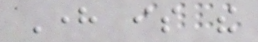Here is the
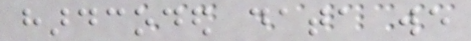hardcoded data we
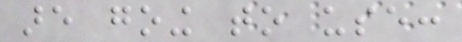are going to use:
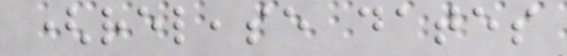(release dates
